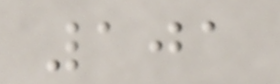101
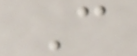C
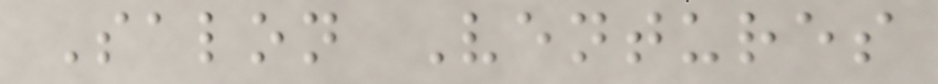Salon Ventures
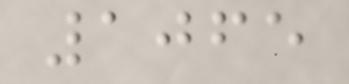1065
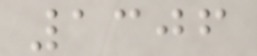1306
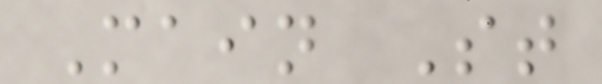Main St
